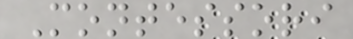Montessori
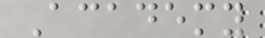Academy
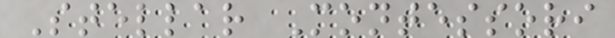Stellar Montessori
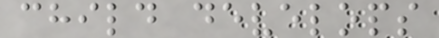child develops
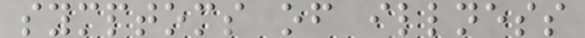symptoms of illness
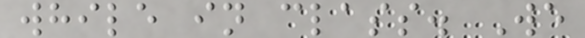while in class. We
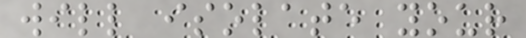will isolate your
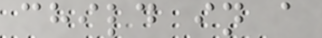child in a
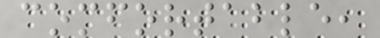comfortable,
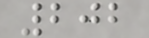202
